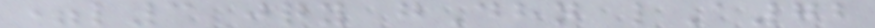=l3 jqy gDhn lA72
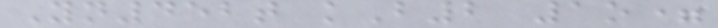Yn452t kB2 1o=
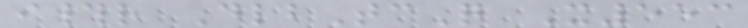i#r DlbTcQ X553
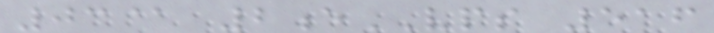03@ 2eVPS 516
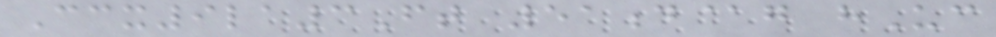Ccx9la3Ft 51d@g hUc
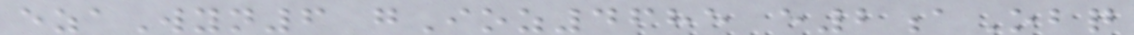ezaWyn6 gIoz4685 e2aObq
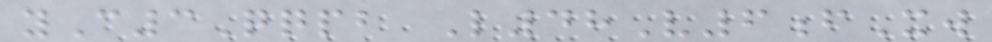yC3Qqpb L48V6fXw
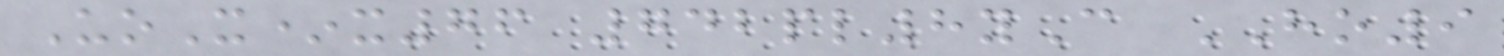UoX*x76 742pl8yC HO9
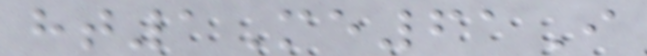ht1Me61I
